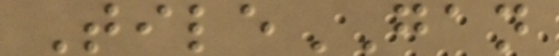TileGAN
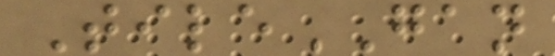TileGAN
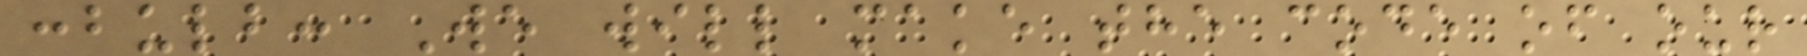:bulb: We will make the code of our
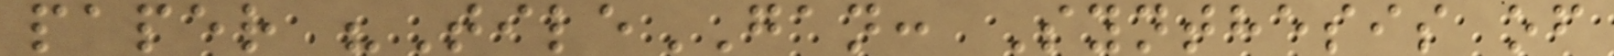paper "TileGAN: Synthesis of
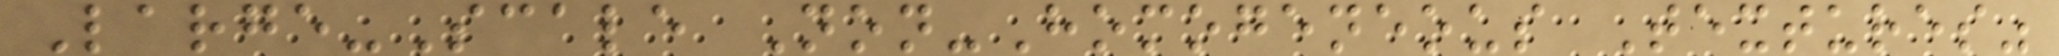Large-Scale Non-Homogeneous Textures"
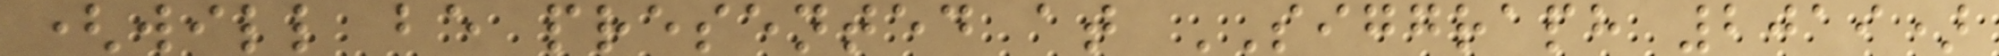(will be presented at SIGGRAPH 2019)
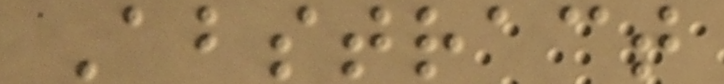Abstract
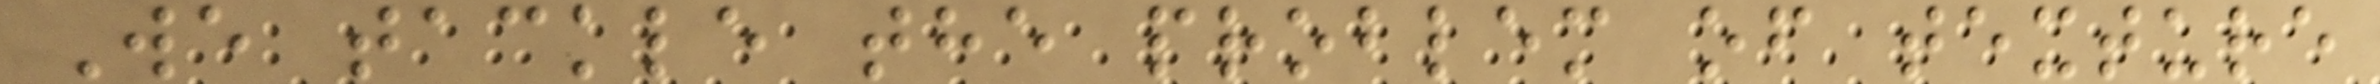We tackle the problem of texture
